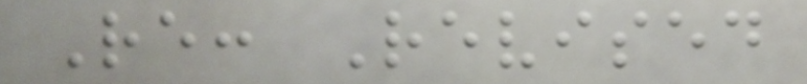Re: Revised
